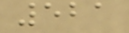521
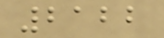2122
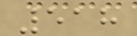518
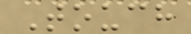Touch
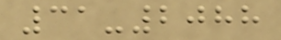31-2088
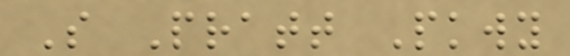S Pratt Pkwy
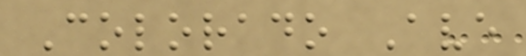Colorado Ave
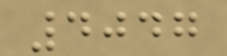4047
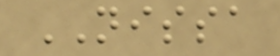NISSA
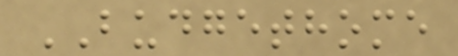BUDGETHOME
